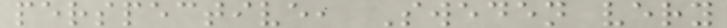perspective, Sweden very
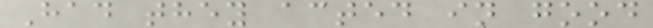Had they acted in good
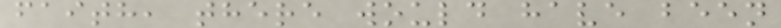faith, there would have been
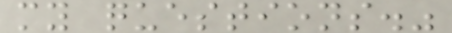my questions."
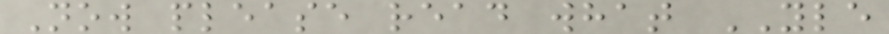Now please read what YLE
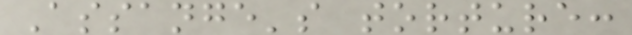Assange's torture:
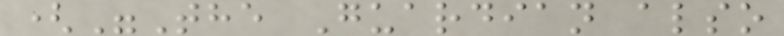("The Guardian also
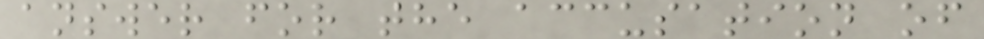answer for the accusation of
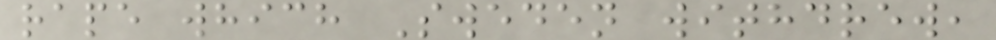rape which Sweden withdrew,
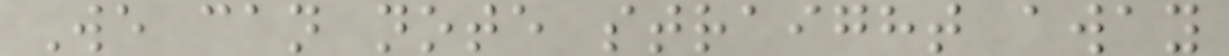We can note straight away
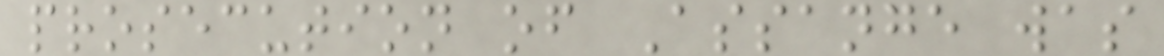prosecution of Assange was
